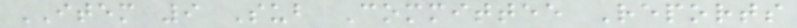ITEM 9 Sub Committee Reports
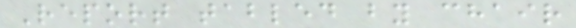Report tabled by chair
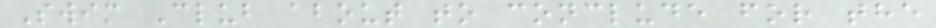Swim Club about to conclude for the
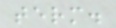term.
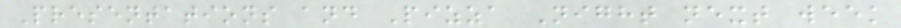Presentations and Pizza Night next week
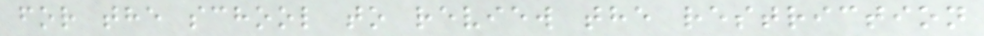for the school to review the restriction
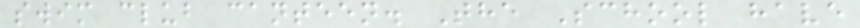swim club canteen. The School have
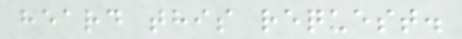heard this request.
